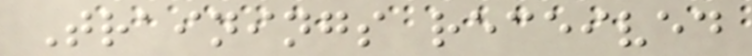Trainings received
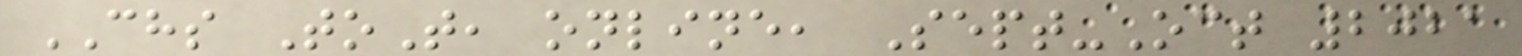CHS ToT, online, Sept-Oct 2021
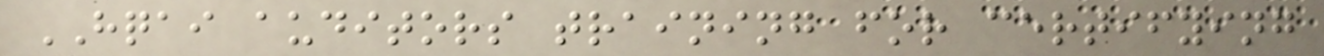HQAI auditors training for certifying
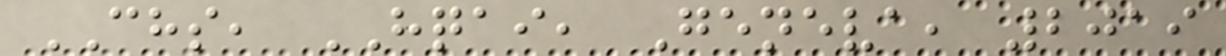CHS, HQAI, Geneva, 2019
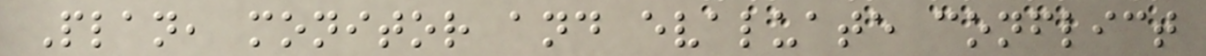Plan, monitor and evaluate conflict
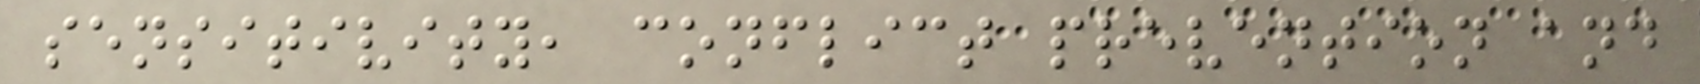sensitivity, conflict prevention and
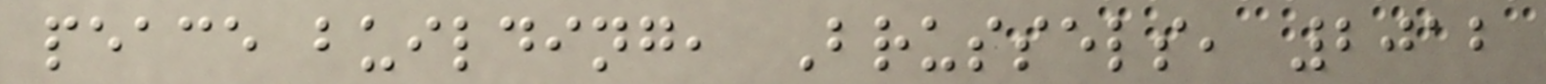peace building, Brussels, 2012
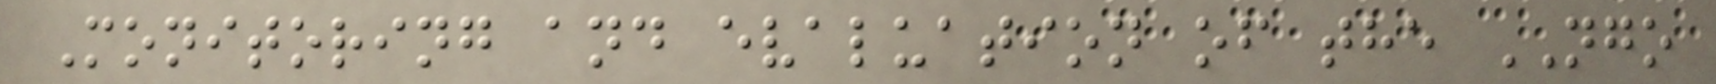Monitoring and evaluation of the NGO
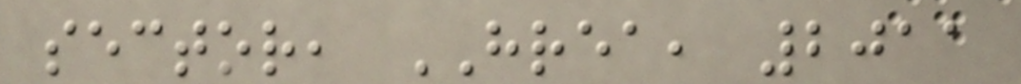sector, HREA, 2011
